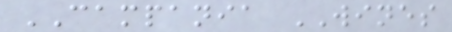CAMPANIA WINES
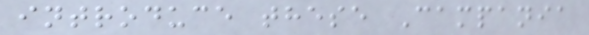introduce these Campania
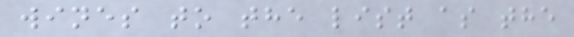wines to the list as the
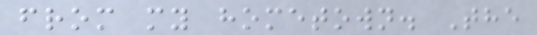from my hometown. The
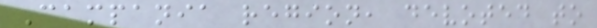Campania region, devoted to
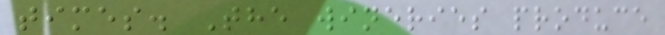times. The wineries produce
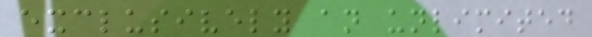exclusively an unlimited
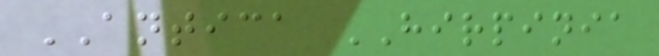ANTICA HIRPINIA
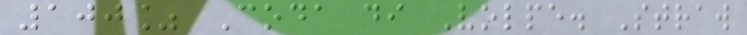100% Coda di Volpe. Straw
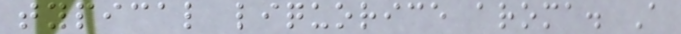typical liquorice aroma. A
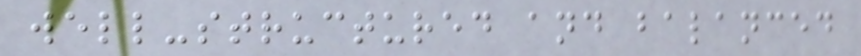well-structured and balanced
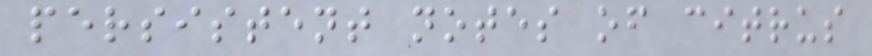persistent notes of citrus
